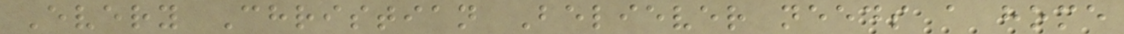Every Christian Believer needs a home
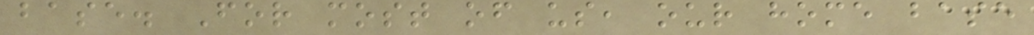base. For most of us, our home base
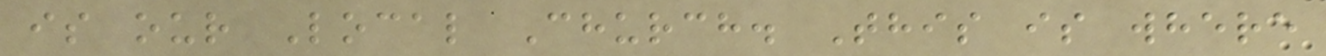is our Local Church. This is where
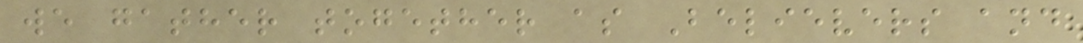we gather together as Believers and
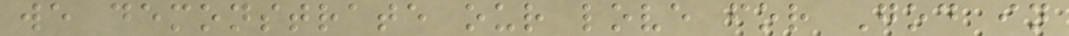we demonstrate our love for God in
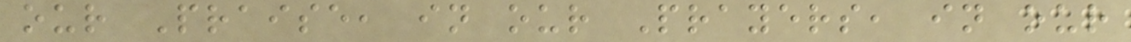our Praise, in our Prayers, in our
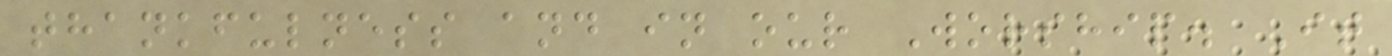thankfulness and in our Worship. It
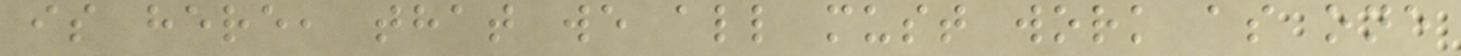is here, that we all must work as one
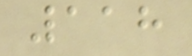118
